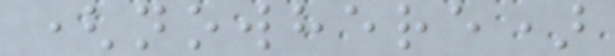(nowhere)
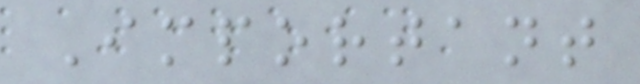Important
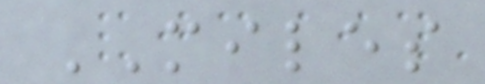MILES
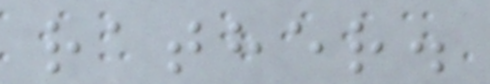rather.
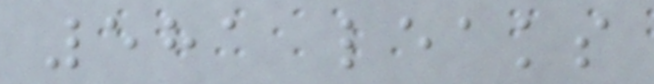581 leaks
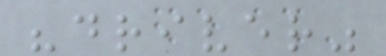"driver"
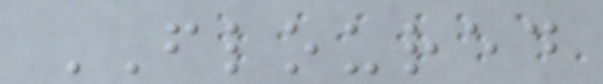FLOURED
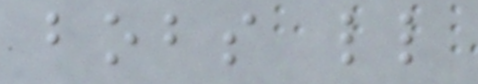bobs ll
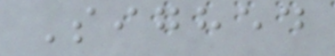Sighed
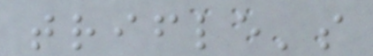trifle's
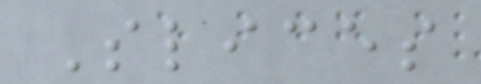Slices
